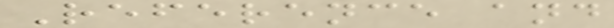Reference and
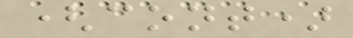(cont)
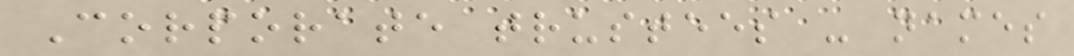Corporate trustees - names
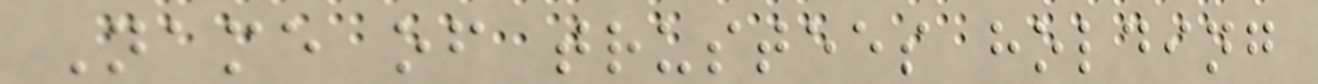Name of trustees holding
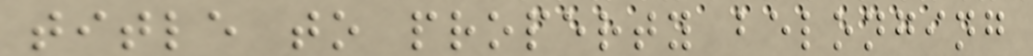title to property belonging
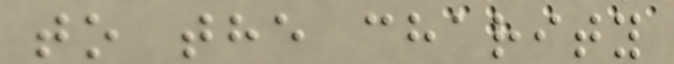to the charity
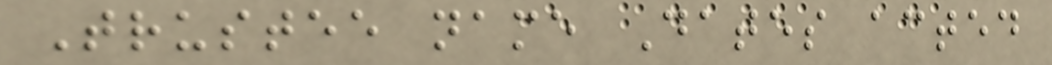Trustee name Dates acted
